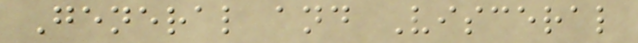General and Visceral
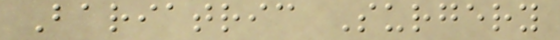Bariatric Surgery
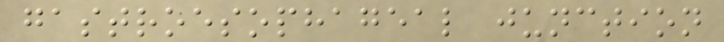gastroesophageal junction
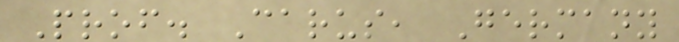Prof. Carus, Germany
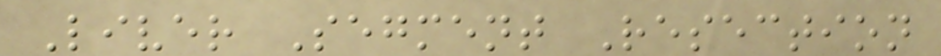Liver Segment Resection
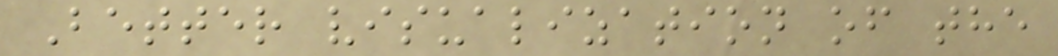Better visualization of the
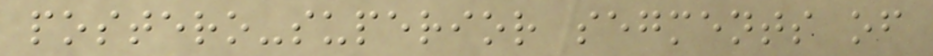postero-superior segments of
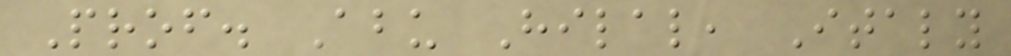Prof. Abu Hilal, Italy
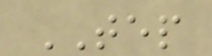TEP
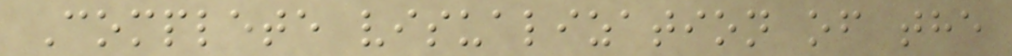Complete visualization of the
